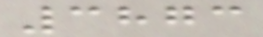3873
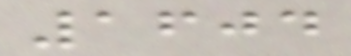1604
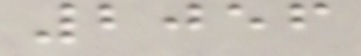2056
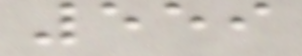559
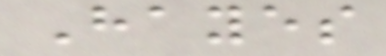Hayes
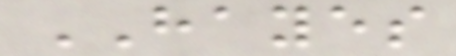HAYES
